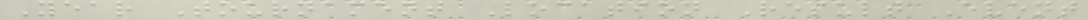Year Tournament Location Result Event
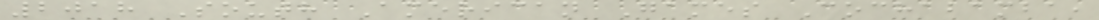2018 South American Games Cochabamba,
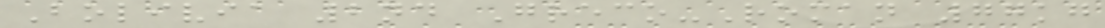Bolivia 2nd Greco-Roman 77kg
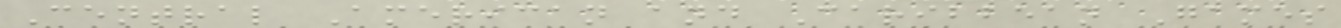Central American and Caribbean Games
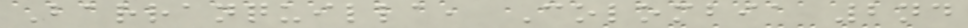Barranquilla, Colombia 2nd
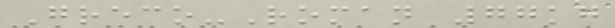Greco-Roman 77kg
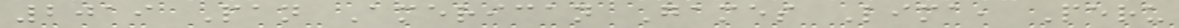2019 Pan American Games Lima, Peru
